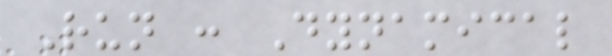Run : Dynamical
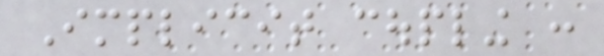Implicit coupling :
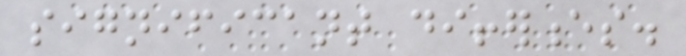significant differences.
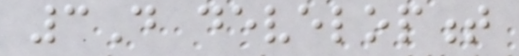3D development
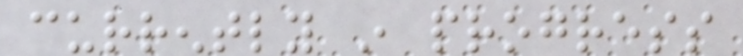currently in progress
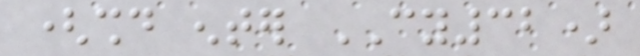(should enter CY32)
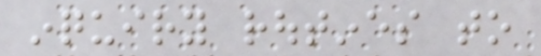inquiry routines to
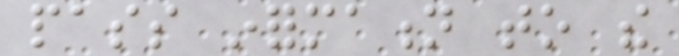pass information to the
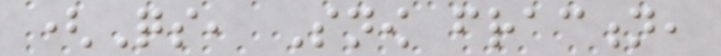(Qs, Snow fraction,
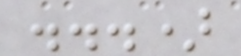...)
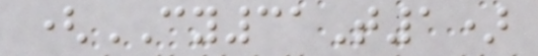(CY31T1)
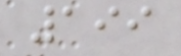199
